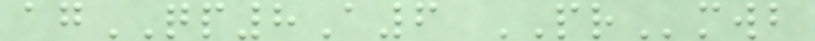agQP8A6 PRmwb
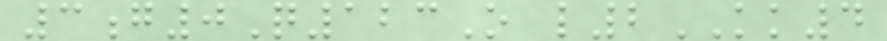3g0Q123O l2KK4
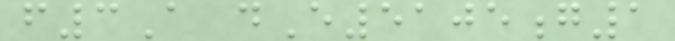f3A dE5105g1
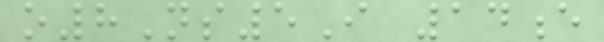o8Ns5I 14e
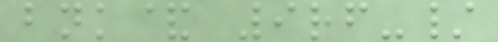bnk& 9rf-/
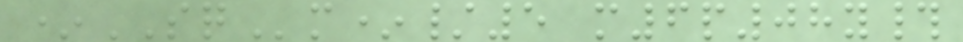*SQm*/5 m6p08y#
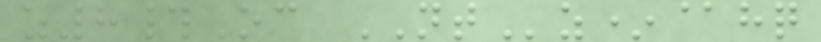z8#Oc NTz*@hq
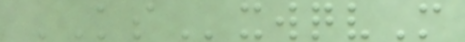KSxwqvM
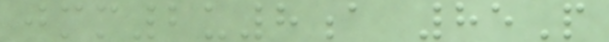jmm2u8a 85P
